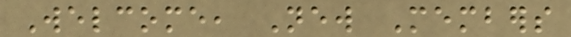Welcome, New Members
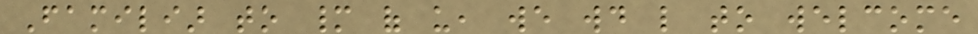Familiar to many of us, we would like to welcome
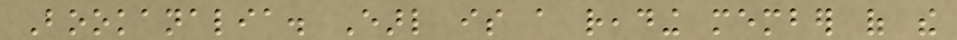Bookanalia. Earl is a reading member of the
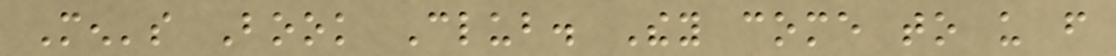Men's Book Club. They come to us from
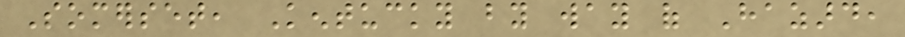Somerset, Kentucky by way of Hazard,
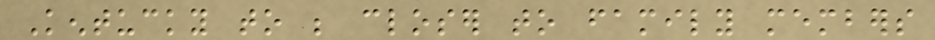Kentucky to be closer to family members
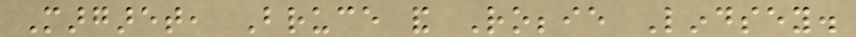Margaret, Bruce and Robbie Lindsey.
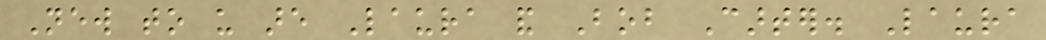New to us are Laura and Bob Carter. Laura
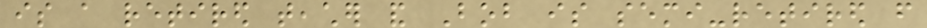is a retired teacher and Bob is semi-retired from
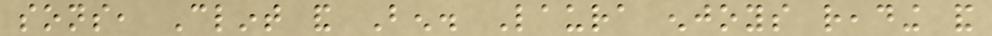sons, Clint and Ben. Laura enjoys reading and
